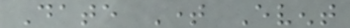Date Time Event
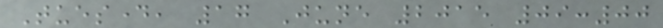Tuesday, 17 June 2015 09:00
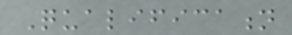Qualification
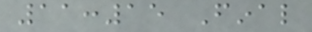11:15 Final
